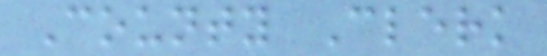County Clerk
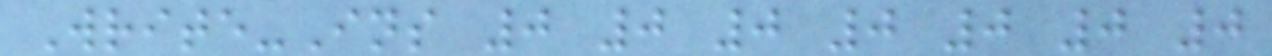Write-Ins 0 0 0 0 0 0 0
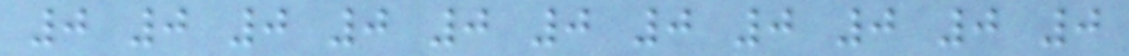0 0 0 0 0 0 0 0 0 0 0
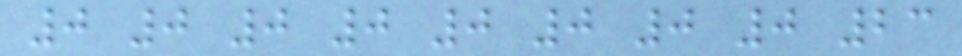0 0 0 0 0 0 0 0 23
